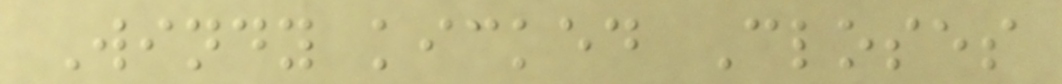Windy kicked Closes
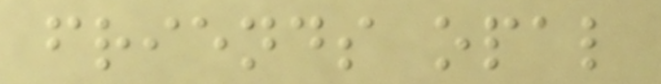friends opal
